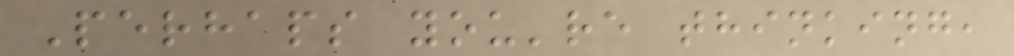Perhaps you're thinking,
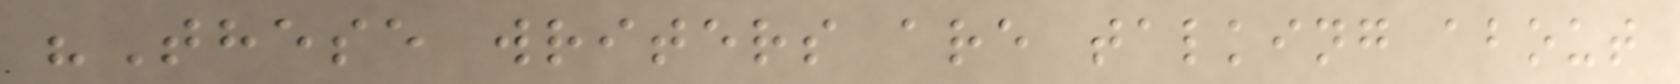"These writers are talking about
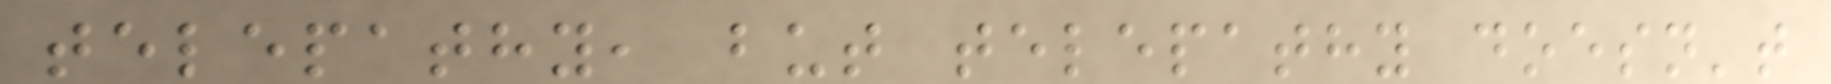telepathy, but telepathy doesn't
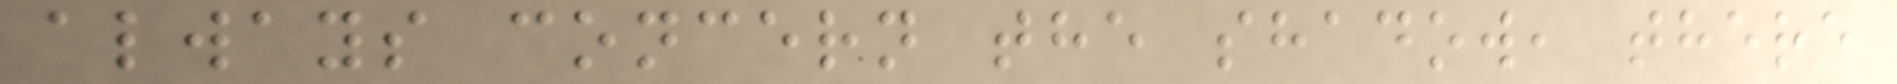always concern the shadow, there
